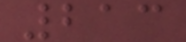213
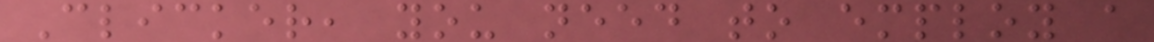Clicker, you need to employ a
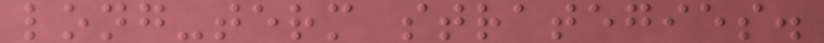long-term strategies.
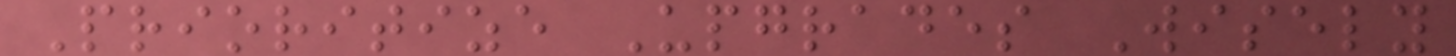Prioritize Upgrades Wisely
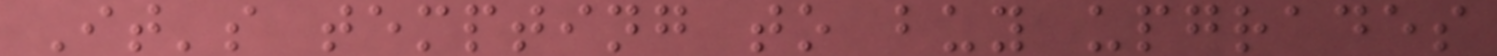It's tempting to buy upgrades
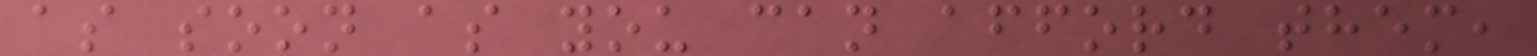as soon as you can afford them,
